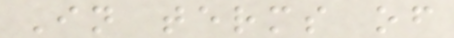In terms of
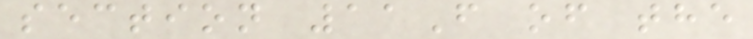section 11F of the
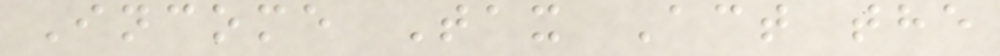Income Tax Act the
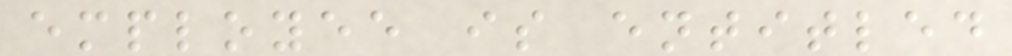employee is entitled
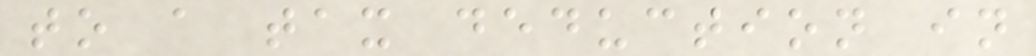to a tax deduction in
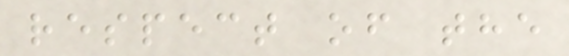respect of the
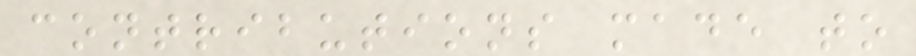contributions made to
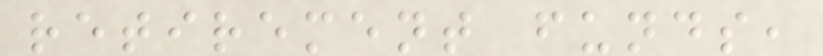retirement funds,
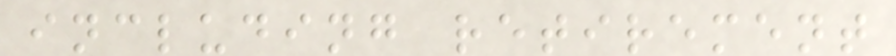including retirement
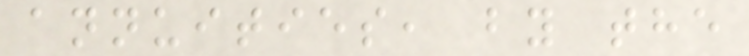annuities, by the
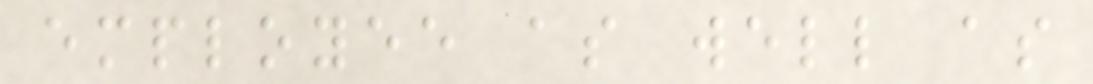employee as well as
